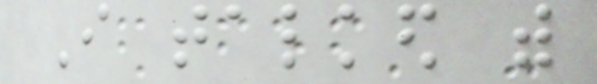I talked with
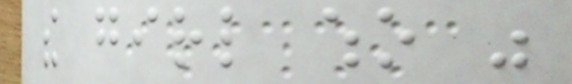the girl who was
